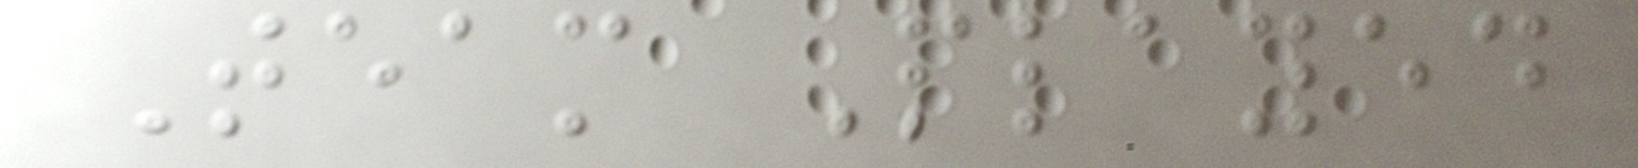Team Played
